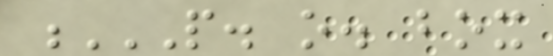P. O. BOX
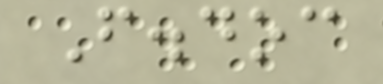F.doc
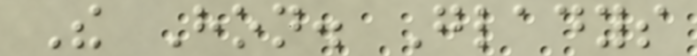The Hon. Gladys
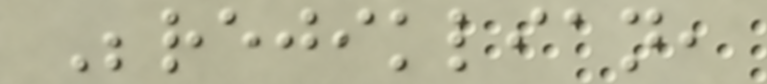Berejiklian,
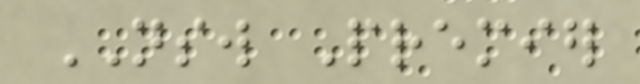NSW Premier
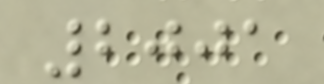2001
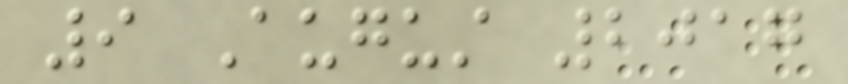9 August 2017
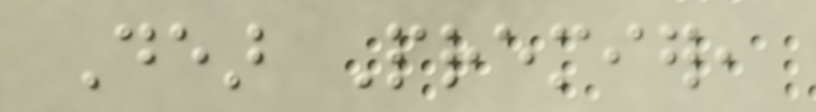Dear Premier,
